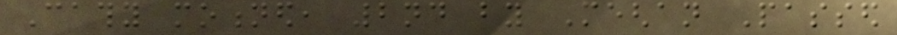Cathy motioned, 2nd by Meghan Passed
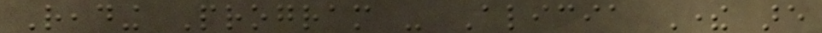Reading Program - Alicia There are
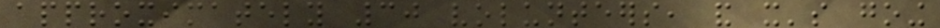approximately 30 volunteers, and it's going
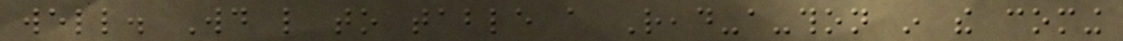well. Would like to table a Read-a-thon in the coming
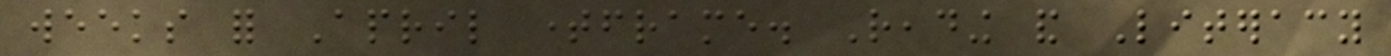weeks for April timeframe. Reading and Literacy
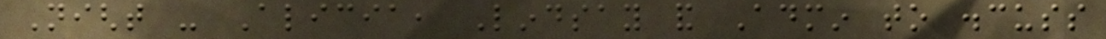Night - Alicia, Lindsay and Admin to discuss
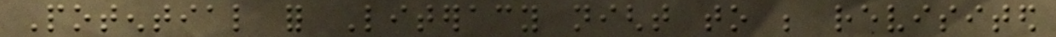Potential for Literacy night to be revisited
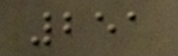251
